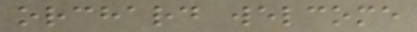orchard welcome
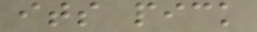its pick
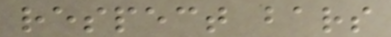respect bars
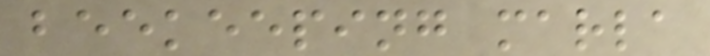beekeeping marla
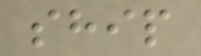ship
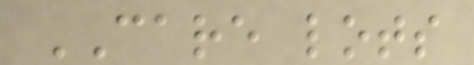CARE lots
